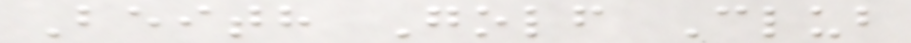Beith Golf Club
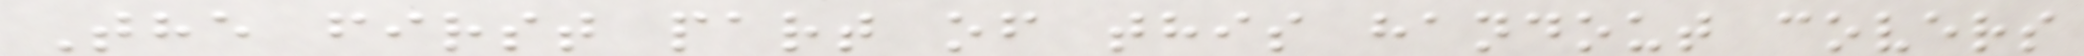The first part of this handout covers
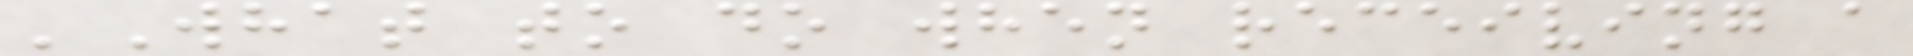'What to do when receiving a
